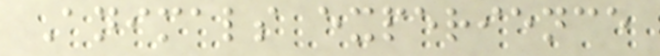Animals experience
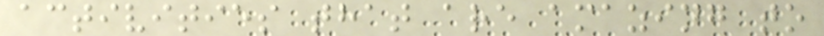activities that are amazing to
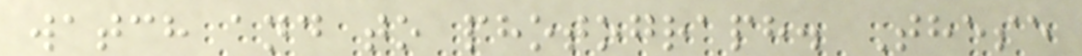watch and to photograph. These
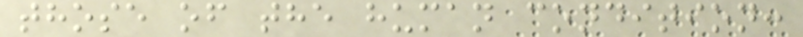those of the human condition:
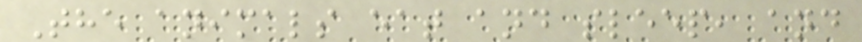The animals eat and sleep, and
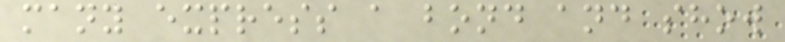many express a bond and show
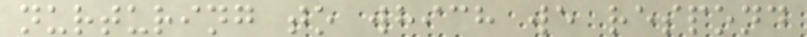nurturing to which we respond
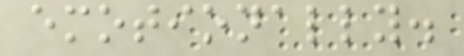emotionally.
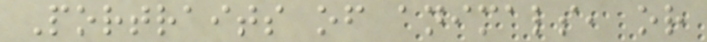Portraits of animals, or
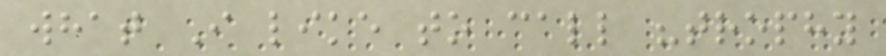what I like to call "trophy
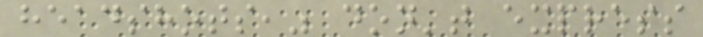headshots," don't express
